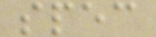spec
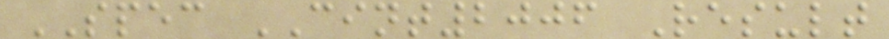SPEC CINT2006 Result
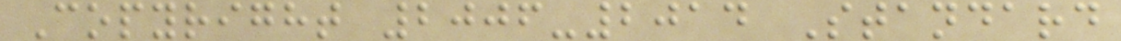Copyright 2006-2014 Standard
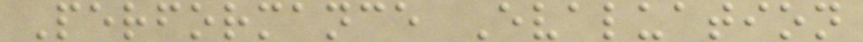Performance Evaluation
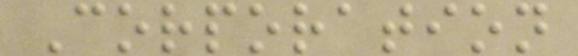Corporation
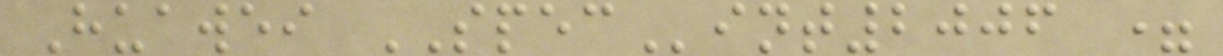Huawei SPECint2006 =
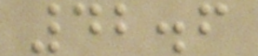42.6
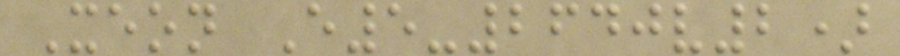Xeon E5-2640v2)
